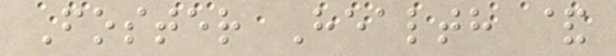Foster Health &
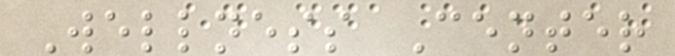Wellness Center
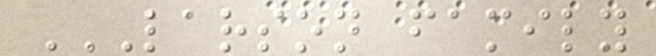LARSON FAMILY
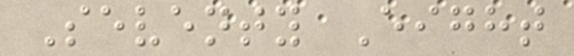Seventy Eight
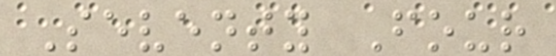Seventy Four
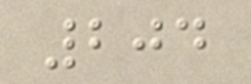204
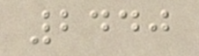2440
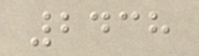2438
